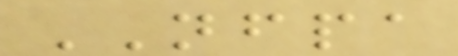NFPA
